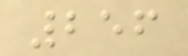256
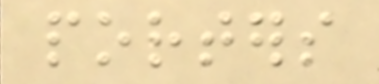porters
